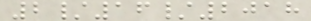2/16/2018
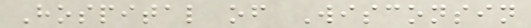Hospital of Wisconsin
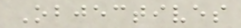Objectives
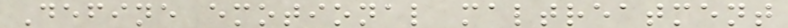Define emotional maltreatment
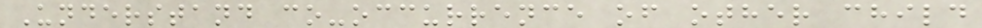Understand co-occurrence of other child
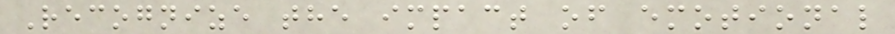Recognize the impact of emotional
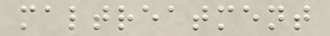maltreatment
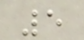5
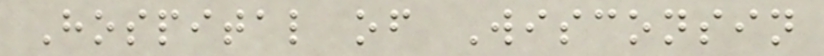Hospital of Wisconsin
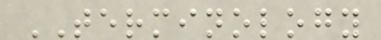TERMINOLOGY
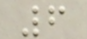6
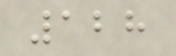128
